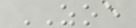ZOE
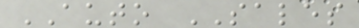AUTO SALES
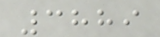3889
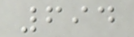694
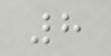8
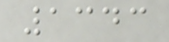1343
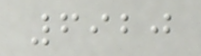6920
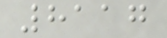8117
